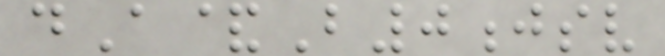dA&B0jsv
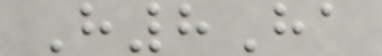H8Ha
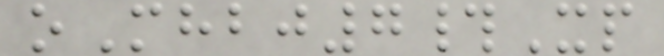oMhbj7#Xp
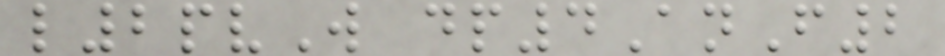l2pvW dp4AnF2
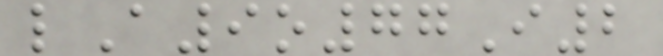lA9o77I2
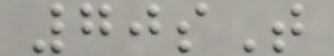70sT
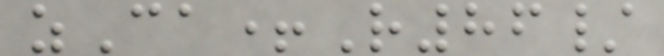zCa+R86/
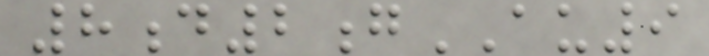8d2gAU9
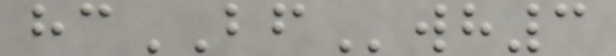hcBFwh3
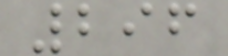296
